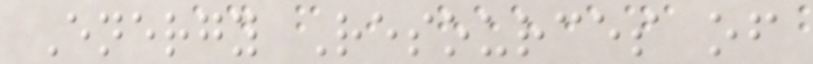Energy Resources of
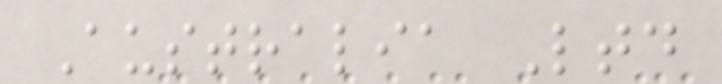Australia Ltd
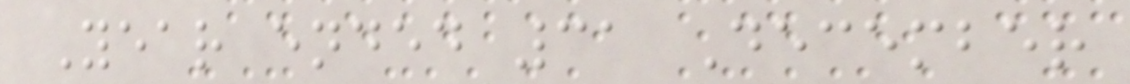Year ended 31 December
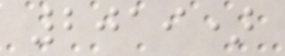2019)
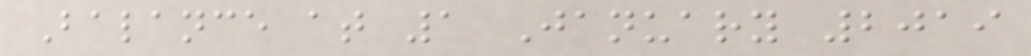Balance at 1 January 2019
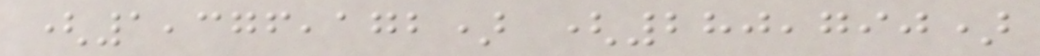(1,376,172) (280,790)
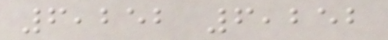6,252 6,252
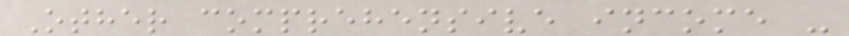Other comprehensive income -
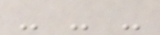- - -
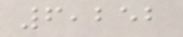6,252
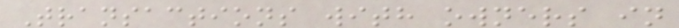Transactions with owners in
